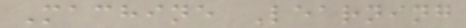Machine Learning
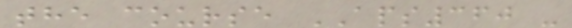the course APS360 -
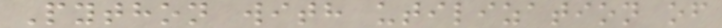Python with utilization of
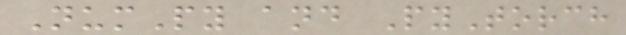NumPy and PyTorch
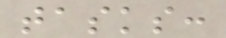tasks:
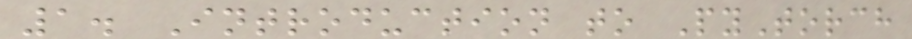1. Introduction to PyTorch
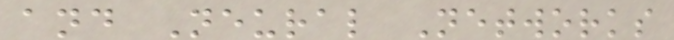and Neural Networks
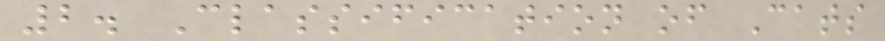2. Classification of Cats
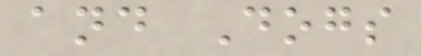and Dogs
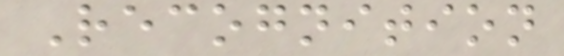Recognition
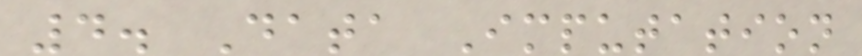4. Data Imputation
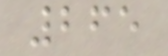265
